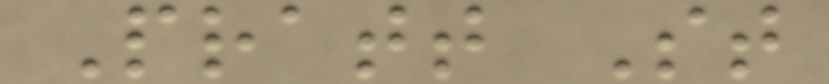Pratt St
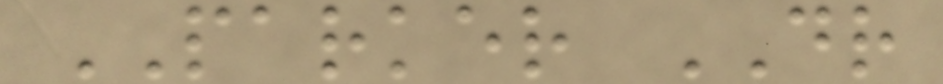PARKER DR
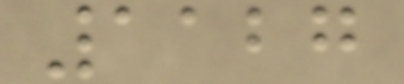1127
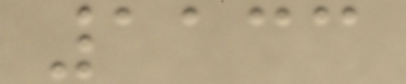1133
